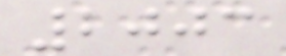2003
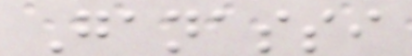Ganassi
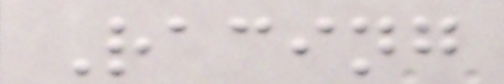Racing
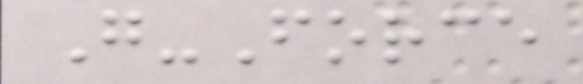G-Force
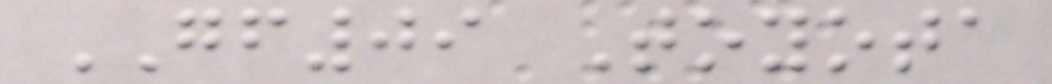GF09 Toyota
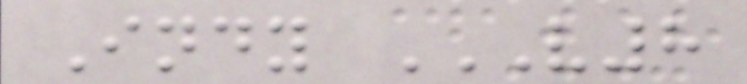Indy V8
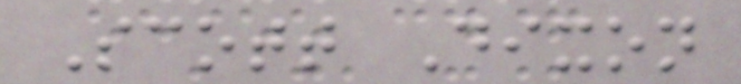Scott Dixon
